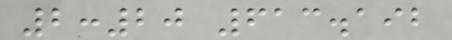2:20 613.192
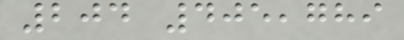204 405,789
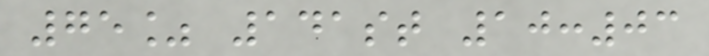75% 141st 10:03
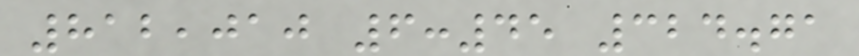812,010 6:45 324.71
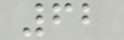62
